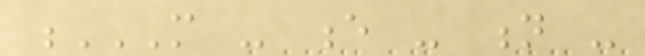M - E - N -
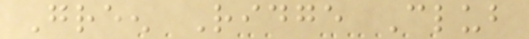Green Ridge Club
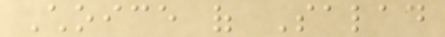Choice of Salad
